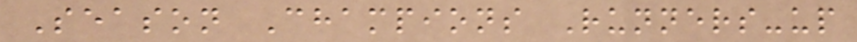Season Champions Runners-up
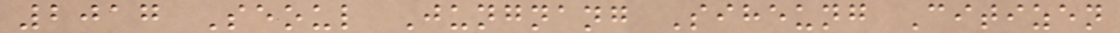2017 Seoul Jungnang Siheung Citizen
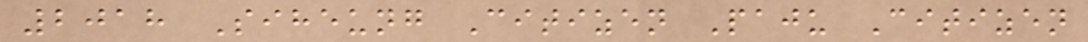2018 Siheung Citizen Paju Citizen
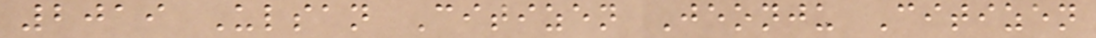2019 Ulsan Citizen Jeonju Citizen
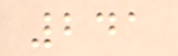241
